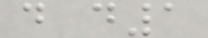d d1
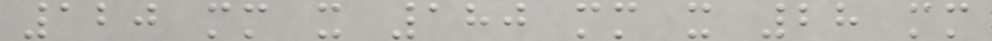120 mm x 180 mm x 28 mm
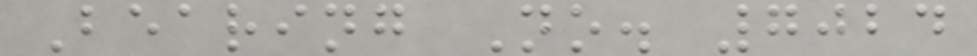Bearing No. 7024
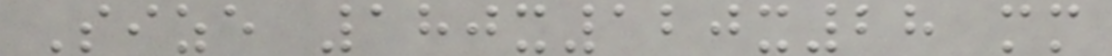Size 180x120x28 mm
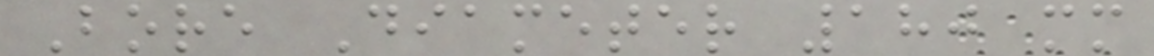Bore Diameter 180 mm
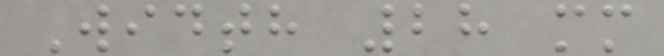Width 28 mm
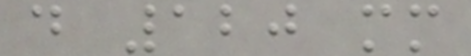d 120 mm
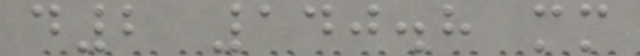d2 140.8 mm
